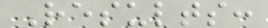Results:
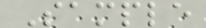Sample
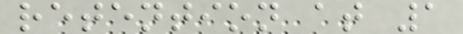retention at 1
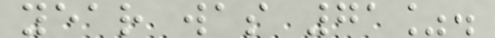year was 71%.
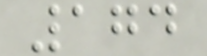174
